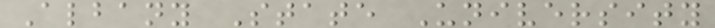Albany State University
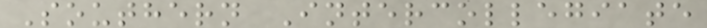Southern Intercollegiate
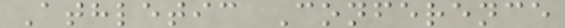Athletic Conference
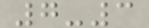7-3
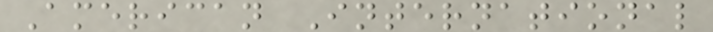American International
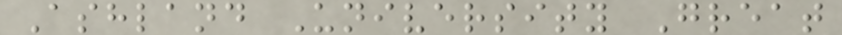Ashland University Great
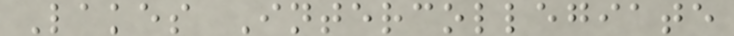Lakes Intercollegiate
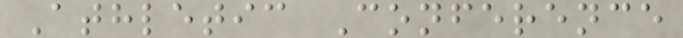Athletic Conference
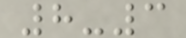8-3
